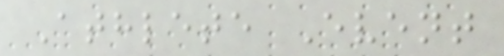Athlete Event
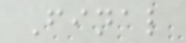Final
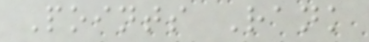Points Rank
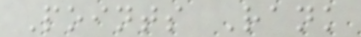Points Rank
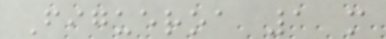Figueroa 1 m
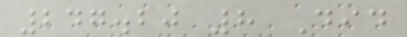247.20 8 Did
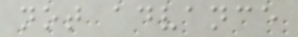not advance
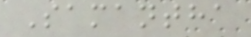Samantha
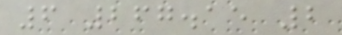6 267.15 2
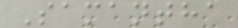Samantha
